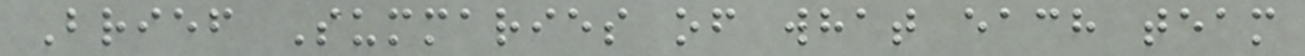Brief Summaries of what each team
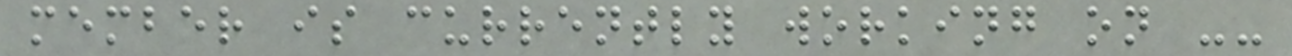member is currently working on --
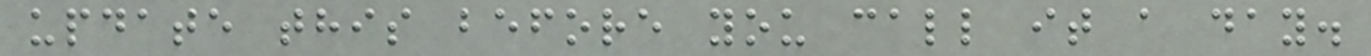update this before you call it a day.
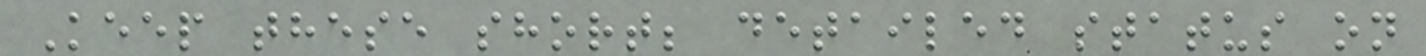Keep these short; detailed status on
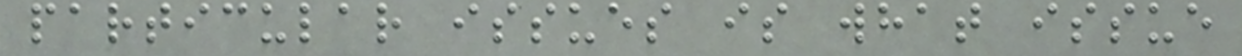particular issues is what issue
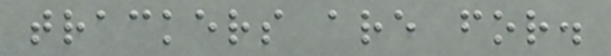trackers are for.
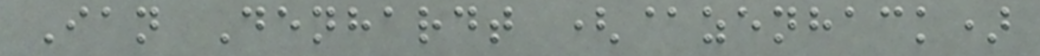Ian Denhardt (@zenhack)
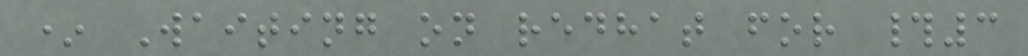* Waiting on redhat for #3
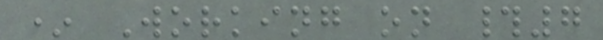* Working on #7
